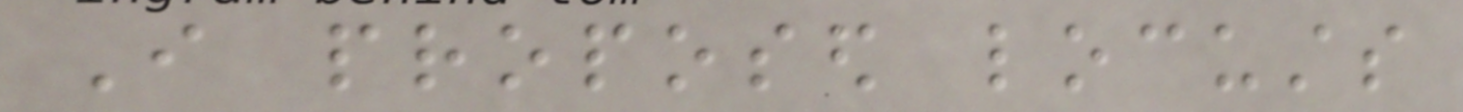I proposed locusts
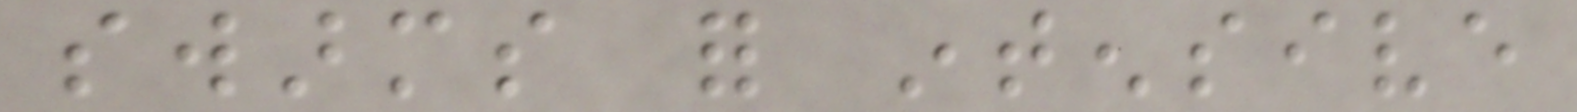swarms for intensive
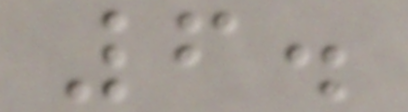6.
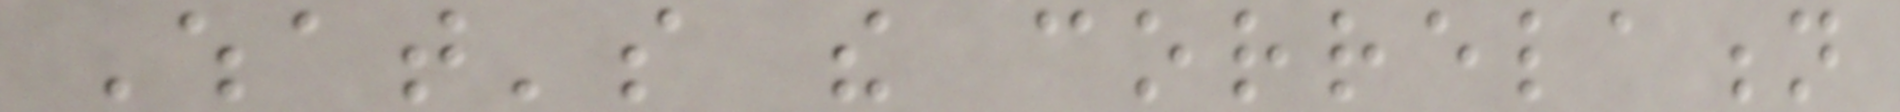What's the correlation
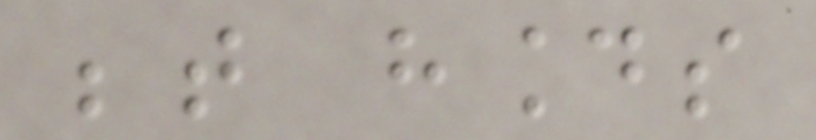between hounds
